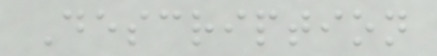Description
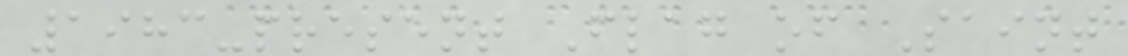1983-present Flag of Saint
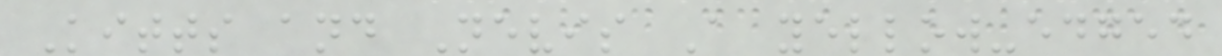Kitts and Nevis A yellow-edged
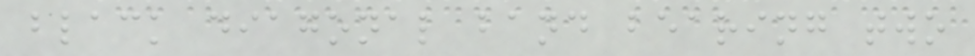black diagonal band bearing two
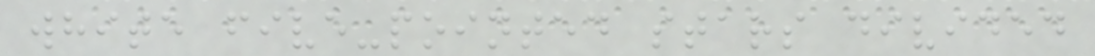white five-pointed stars divided
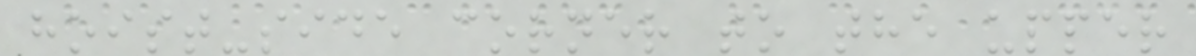hoist-side corner to the upper
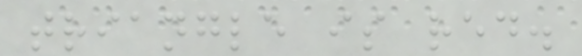triangle is red.
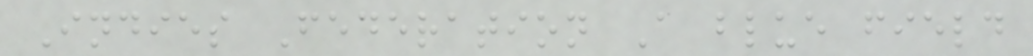Indies Federation A blue field
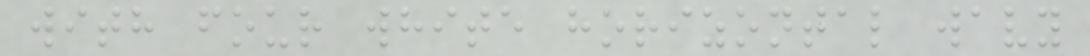with four white horizontal wavy
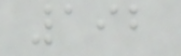192
